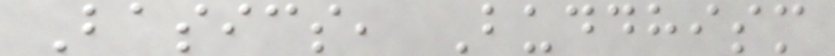Basics, Buddhism
